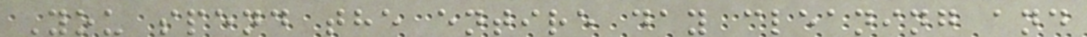You spend the entire day cleaning and
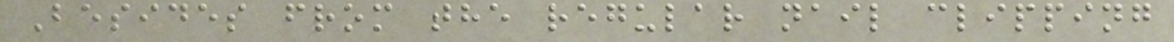Besides from the regular nail clipping
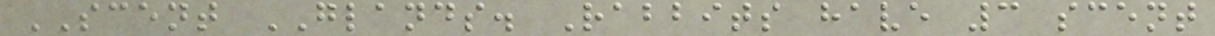SCENT GLANDS. Rabbits have 3 scent
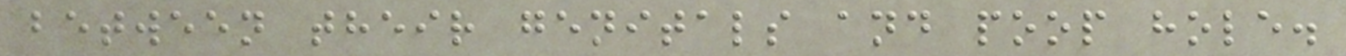between their genitals and poop hole.
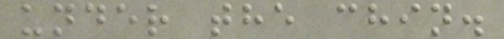under the chin.
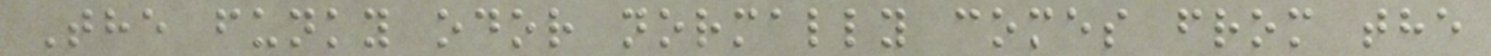The funky odor normally comes from the
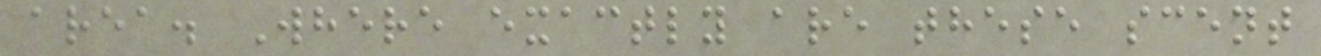area. Where exactly are these scent
